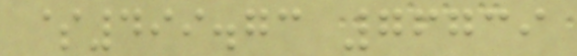$499.73 76739
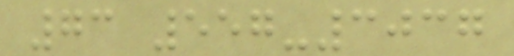73 557-3037
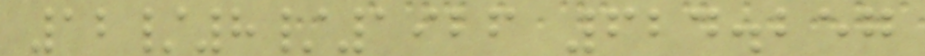12/8/1926 624.257
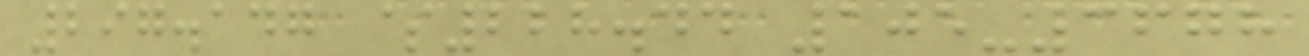297.147 $228.44 105-3678
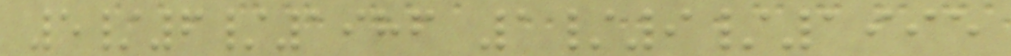5/6/1986 1/9/1995
